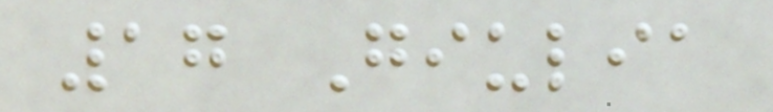17 Giulia
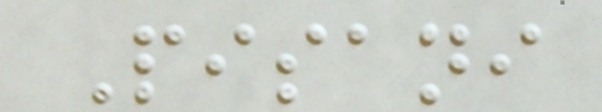Pisani
